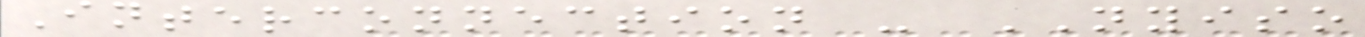Interconnection - NYISO
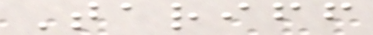Tariff
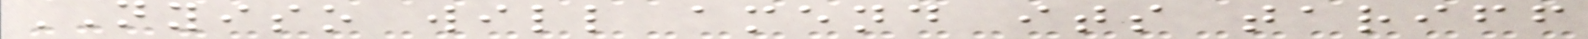NYISO will amend its tariff
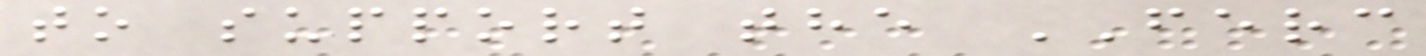to support the FERC
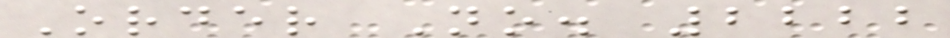Order No. 2222
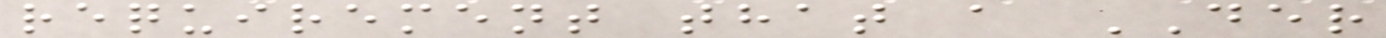requirement that a DER
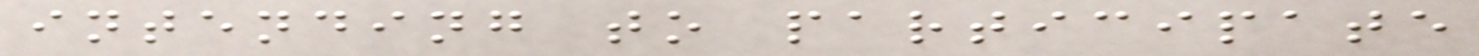intending to participate
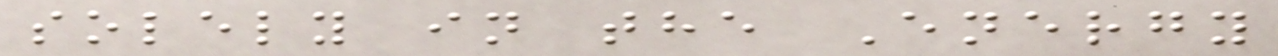solely in the Energy
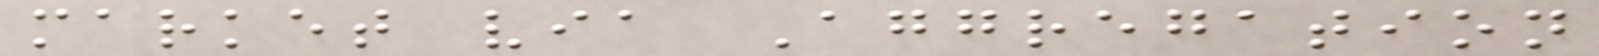market via Aggregation
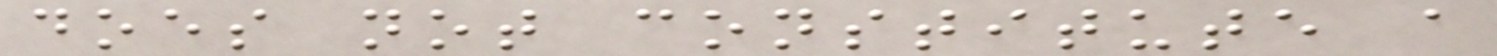does not constitute a
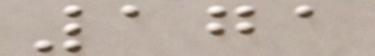171
